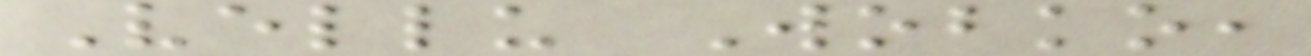Vellu Wobko,
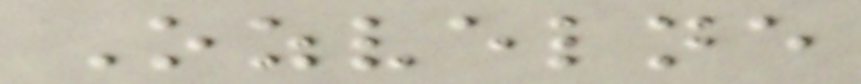Ozvelne
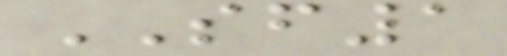SF1
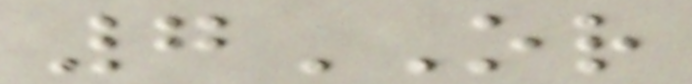7OR
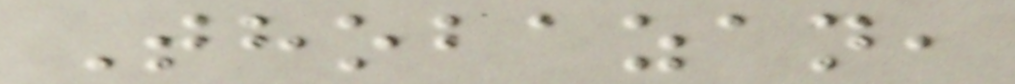Thobazan,
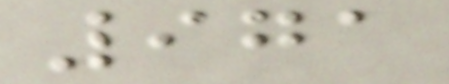971
